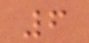6
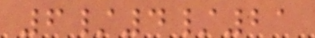6/4/21
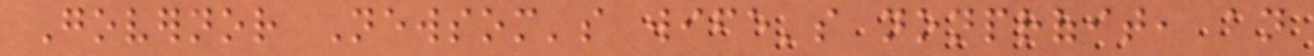Governor Newsom's wife's nonprofit, an
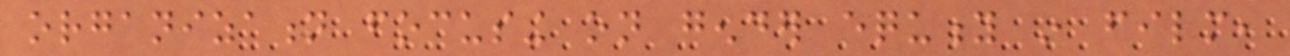organization focusing on gender equity in film,
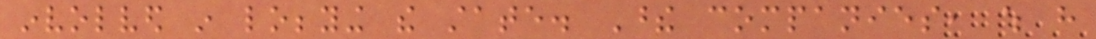involved in lobbying the state. These companies, which have
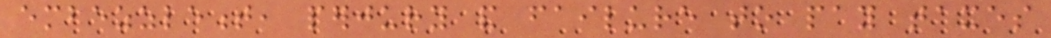embezzlement, perjury and failure to pay taxes
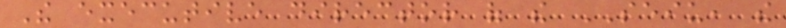The executive director of the SEIU, the
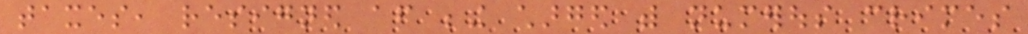taxes, resigned after being charged with numerous crimes
